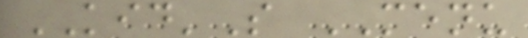KID'S MENU
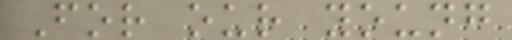For our young
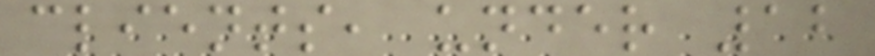clients, under 12
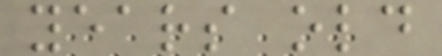years old
